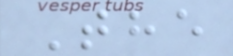The
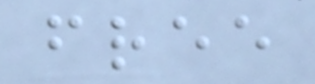free
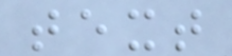text
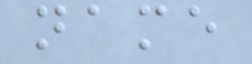name
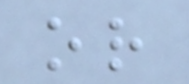or
